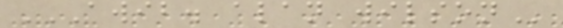AWIB. ALAN WILSON
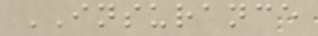INSURANCE
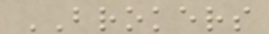BROKERS
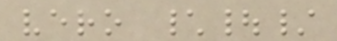vero \|/
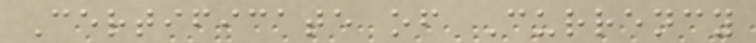Certificate of Currency
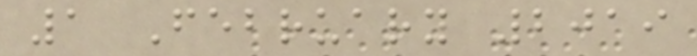1 February 2019
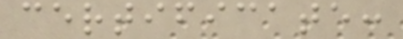certificate:
